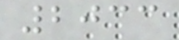2033
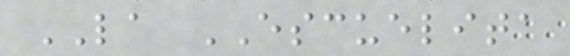LA ESCUELITA
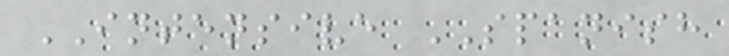INTENSIVE SPANISH
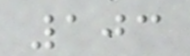103
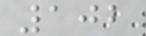102
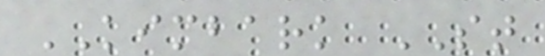KIMBARK ST
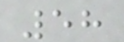58
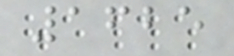1625
